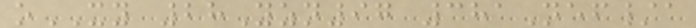oXY 28Yzn97 381Nef/a
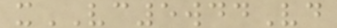xVC5wddVd
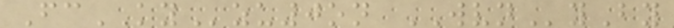FcKYzu0on WVNyBy
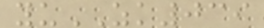yuZK039
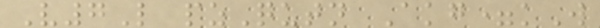V7L pzQutn Akg=kW
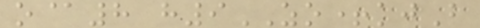o@8 h9ZO+kjB
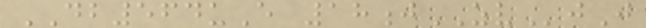DB564uE 18jZVjJ
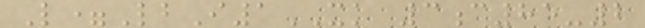L=LbI1XK 3c85-2
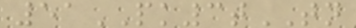51PK3tTN
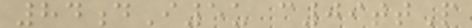84dI5u c09ttP
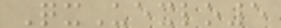QxUexlo5
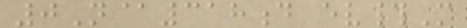0N@318d ev#M
